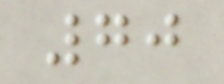70
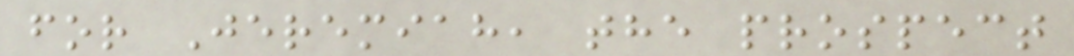for Jeremiah, the prospect
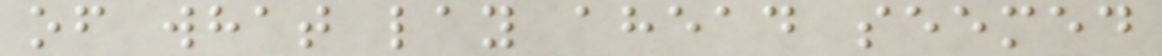of what lay ahead seemed
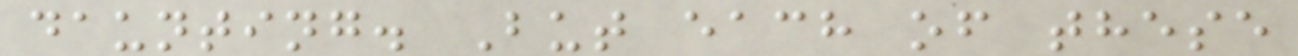daunting. But each of these
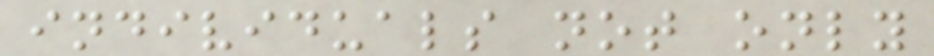individuals not only
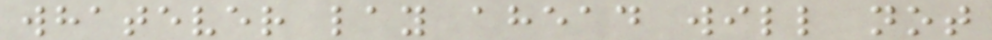whatever lay ahead will not
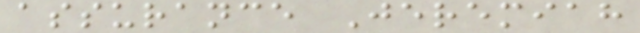assurance Jeremiah
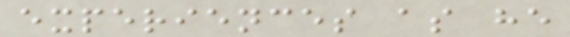experiences as he
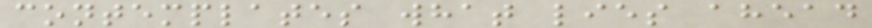contemplates what lies ahead
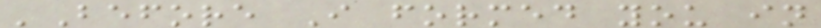'Before I formed you in
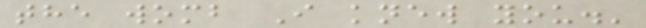the womb I knew you.'
